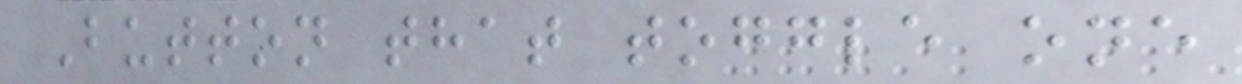Button that toggle one
